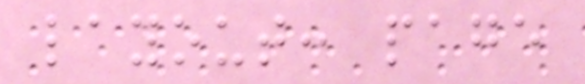layout: page
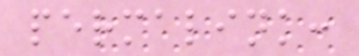permalink:
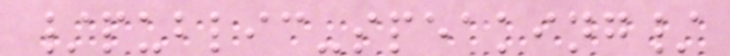/public-speaking/
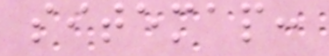sitemap:
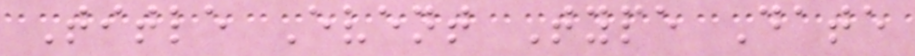Title Event Type Date
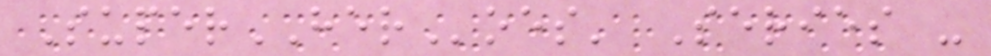SuperHERoes' Series -
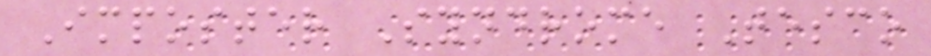Imposter Syndrome Tesco
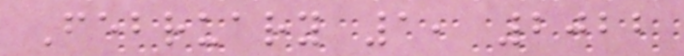February 1, 2022
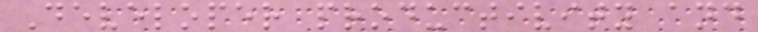Developer productivity and
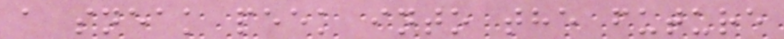a sneak peek into the future
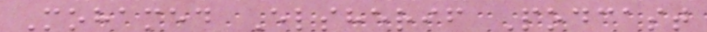Mohamed Elsherif Podcast
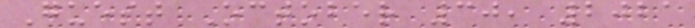Guest October 30, 2021
